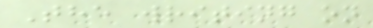The writing on
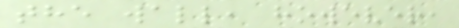the wall, however,
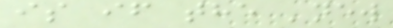is if the 'new
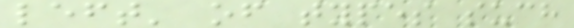left' of types such
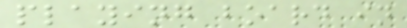playing board in
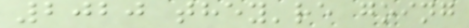2020 they're going
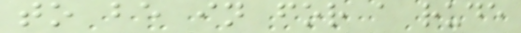to be in for a rude
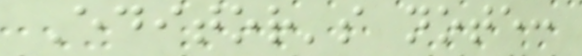Editor's note:
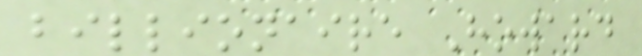billionaire Howard
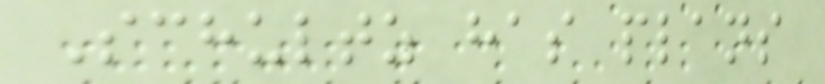Schultz has plans
